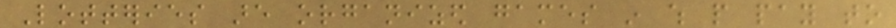Lotteries are organized games in which people pay to
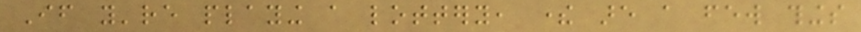If you're playing a lottery, there are a few things
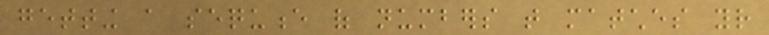getting a sequence of numbers that matches your
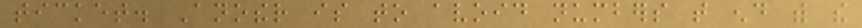ticket. Another is to avoid numbers that end with the
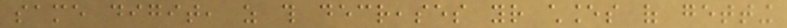same digit, as this decreases your chances of getting
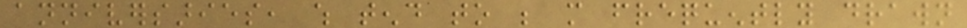anniversaries, which tend to be more frequently drawn
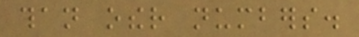than other numbers.
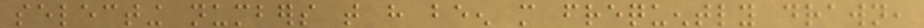selecting numbers that have been more frequently drawn,
